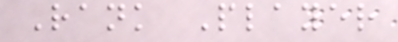Rank Player
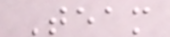Team
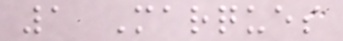1 Marques
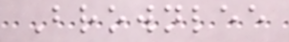Brownlee
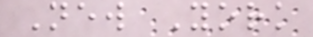New York
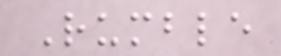Rumble
